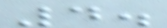4.
